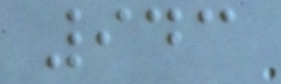943
